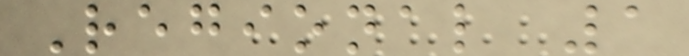Regional 1
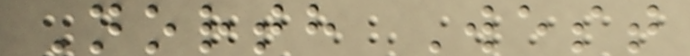North West
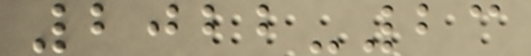2022-23
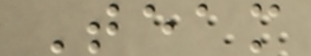Team
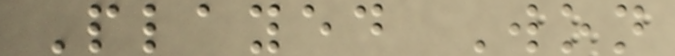Played Won
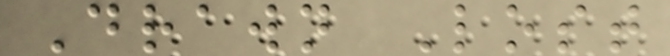Drawn Lost
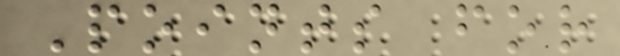Points for
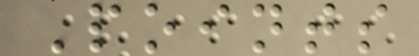Points
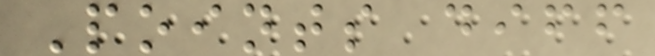Points diff
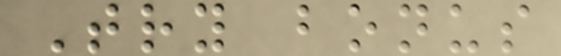Try bonus
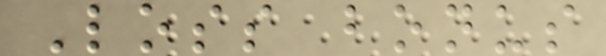Loss bonus
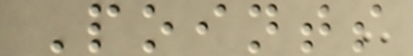Points
